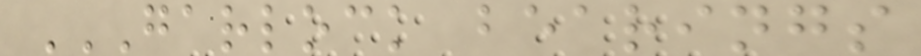GARLOCK BEARINGS
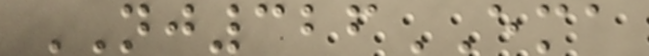NJ326EMA
